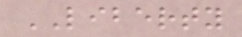LIBERTY
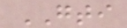GTI
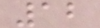12
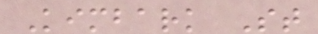Kimbark St
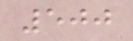500
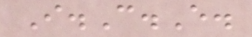I.C.E.
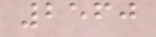2560
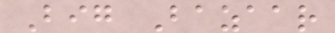Big Bazaar
